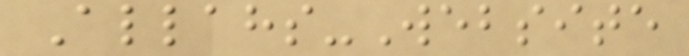Allahs-Website
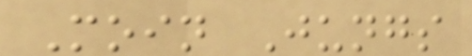Moin Jungs
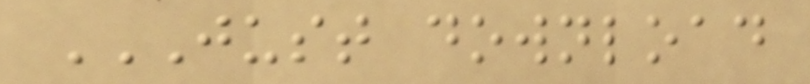JUST DOWNLOAD
